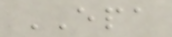EPA
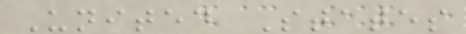United States
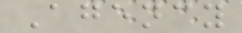Agency
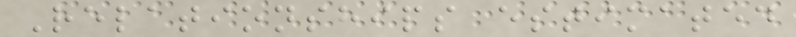Relationships estimated
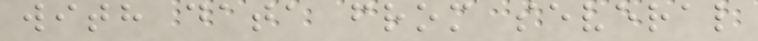with data from several
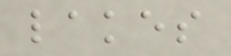lakes
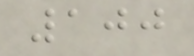100
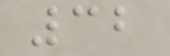32
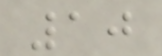10
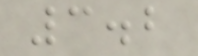3.2
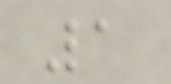1
